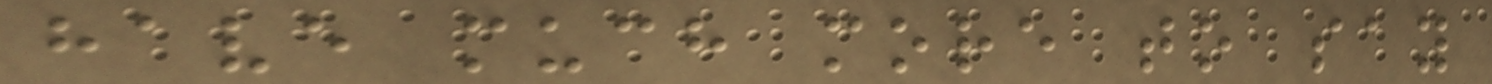have much more to say
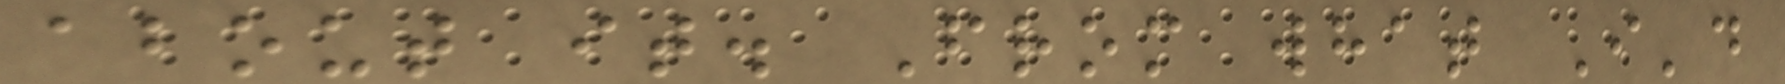about it. From what I'd
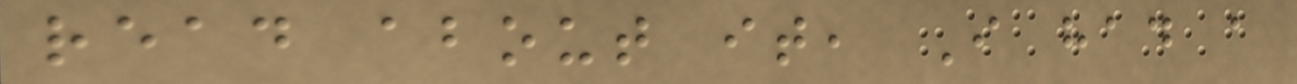read about it, I had a
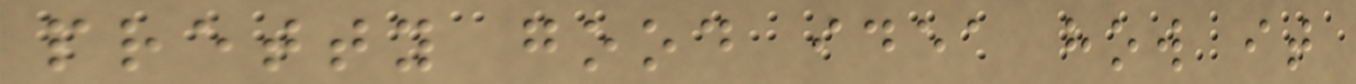pretty good idea how it
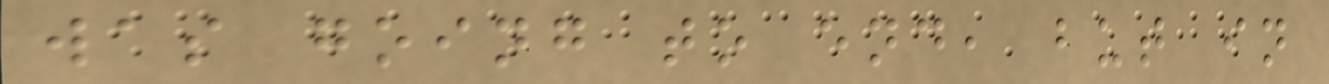was going to end, but in
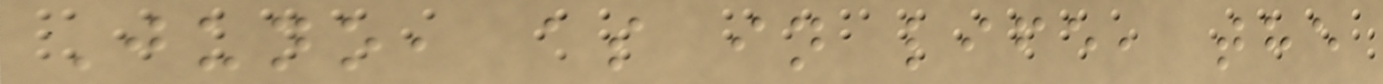Juno, as in life, the
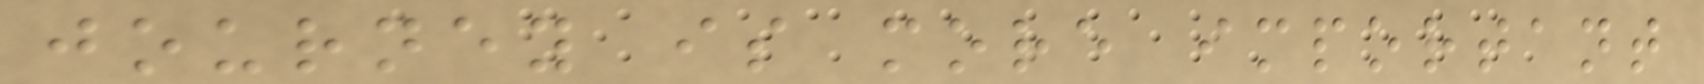journey is more important
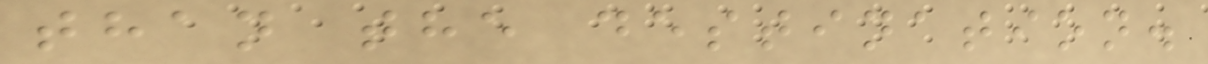than the destination.
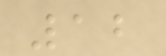12
